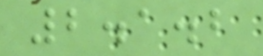2.1.2
